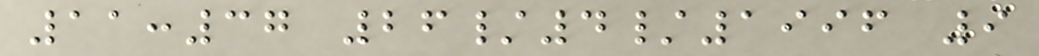11:37 26/4/1996 9
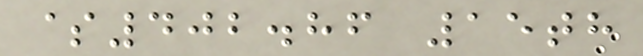$402.86 15th
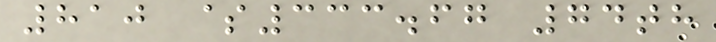810 $333.67 74th
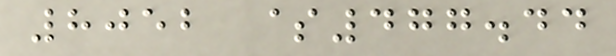8052 $477.44
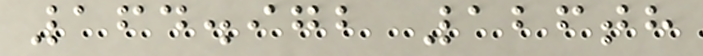164.972 126th
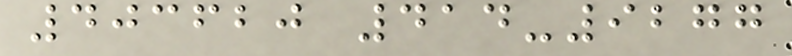403620 414-9277
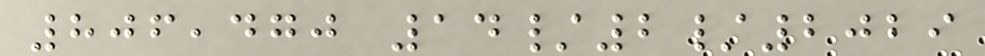806,470 14/2/2029
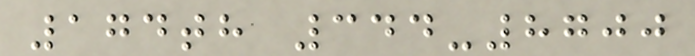174th 344-8700
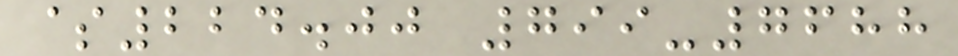$224.00 799-7688
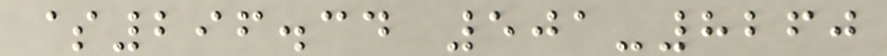$296.34 501-8260
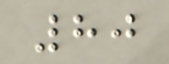80
